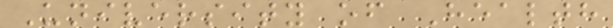University of Health
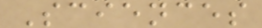Sciences
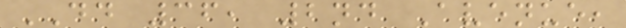DD 36, 2nd Avenue,
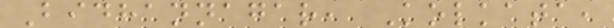Bidhannagar, Kolkata,
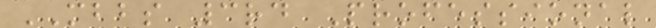MBBS 3rd Professional
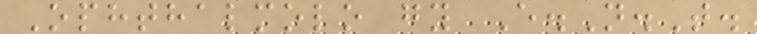Ophthalmolo gy E.N.T.
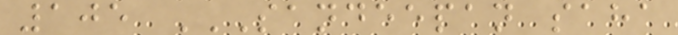105 SANDEEPAN SAHA
